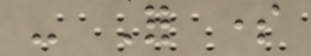- For some
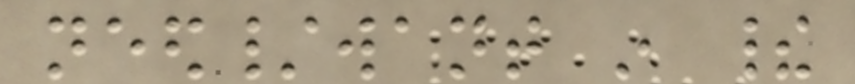need/want in their
